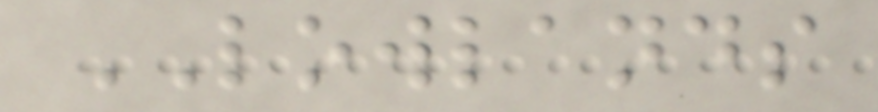LOWLANDS
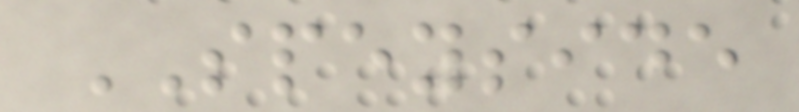SPEYSIDE
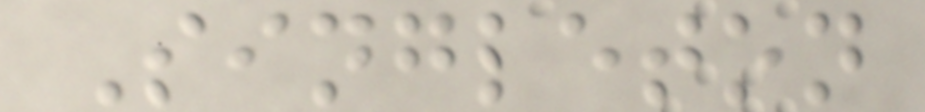Singleton
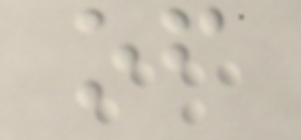of
